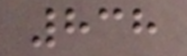838
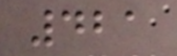421
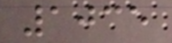1035
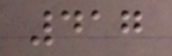417
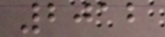2012
